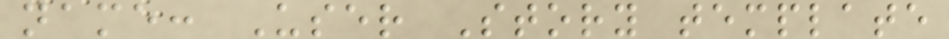name: User Story template
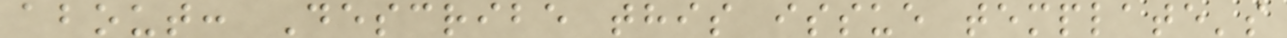about: Describe this issue template's
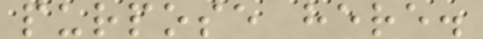purpose here.
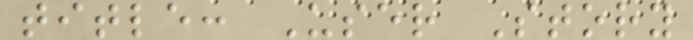title: User Story
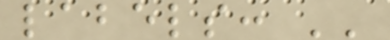labels: ''
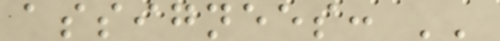assignees: ''
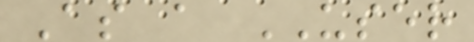As a USER
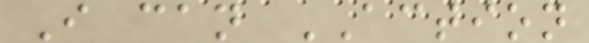I can ACTION
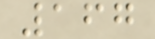167
